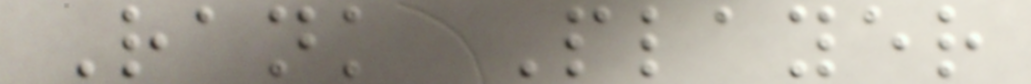Rank Player
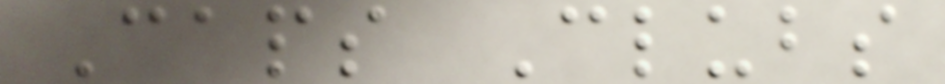Caps Clubs
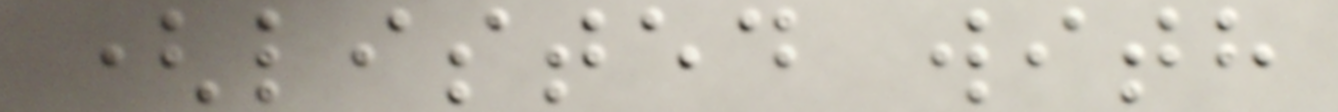(listed with
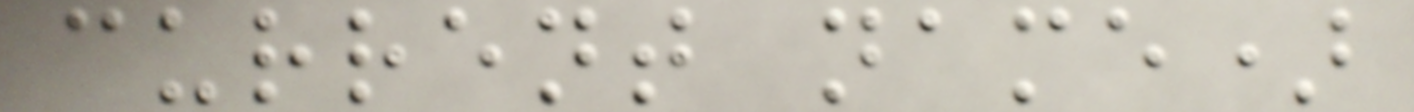current name)
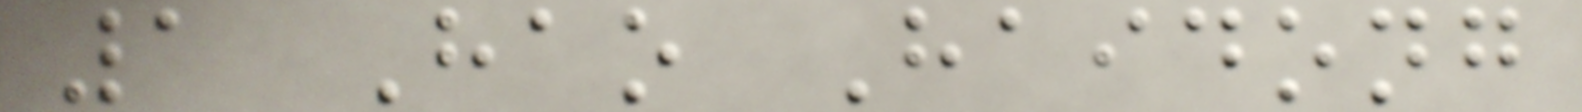1 Hao Haidong
